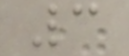3
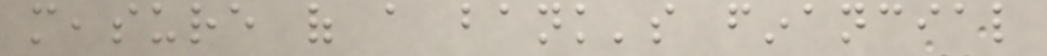measure of a bank's financial
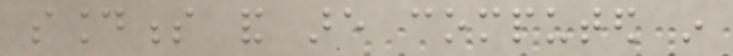soundness and are computed in
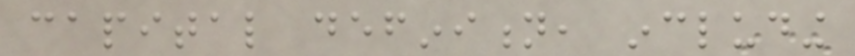capital definition, including
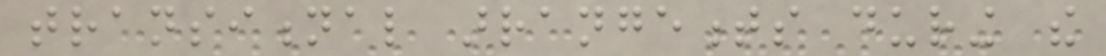transitional arrangements during the
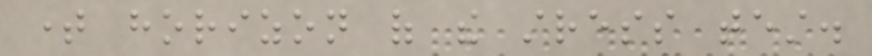time horizon of the stress test.
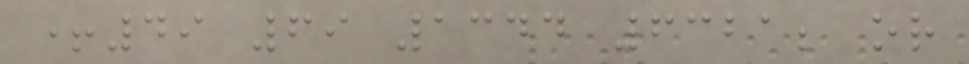+49 69 1344 6321; or
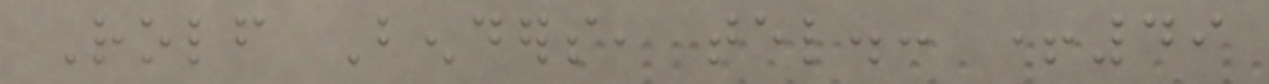Rolf Benders, tel.: +49
